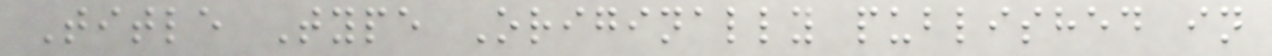Title Type Originally published in
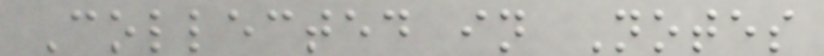Collected in Notes
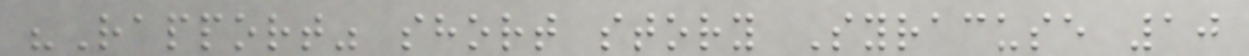"Rapport" short story Syracuse 10
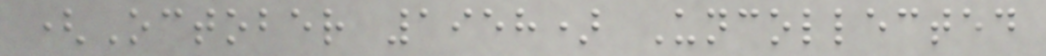(October 1958) Uncollected
